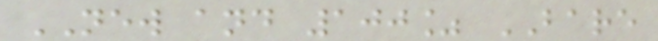NEW and 100% BARE
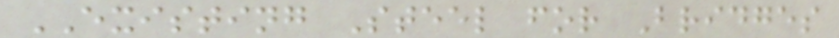EXISTING Steel for Bridges
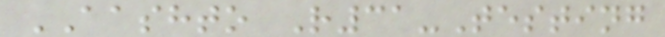AASHTO R31-Testing
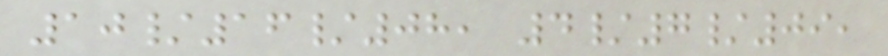10/16/08, 4/7/09,
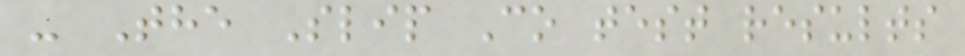- The Slip Co test results
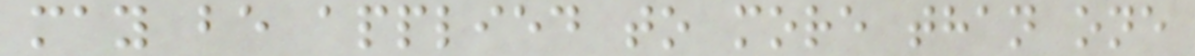may be applied to more than one
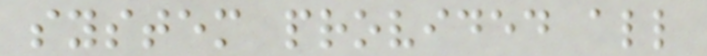system provided all
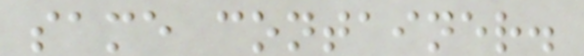same container.
